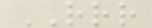RRR
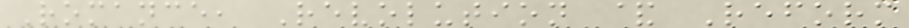Romance, Revolution & Reform
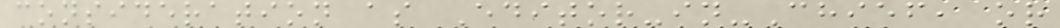consideration as Editor-in-Chief, or
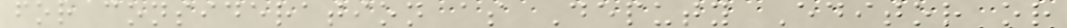for consideration as Deputy Editor or
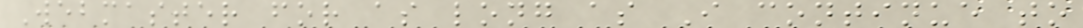Webmaster for as long as I continue to
